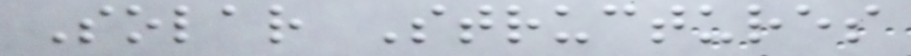Solar Structures
